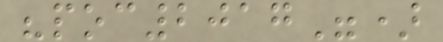"poc2017")
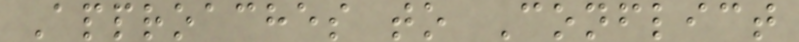Approaches to Conflict
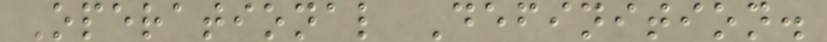Operational Definition.
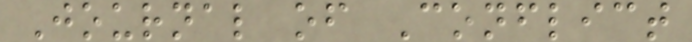Journal of Conflict
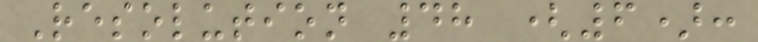Resolution 48 (6):
